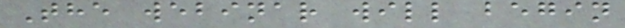The webinar will begin
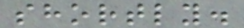shortly.
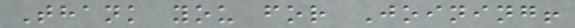Thank you for Joining!
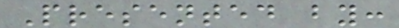Presented by:
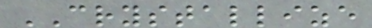CRYSTALLIZE
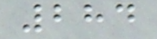284
